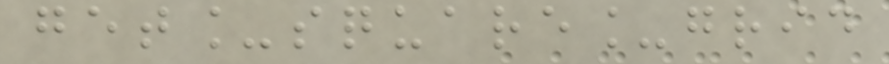get_square_grid
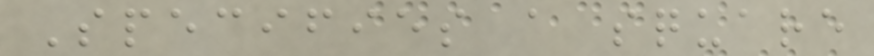Specifies a square
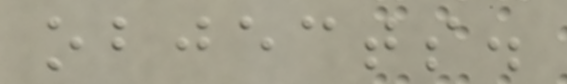objects.
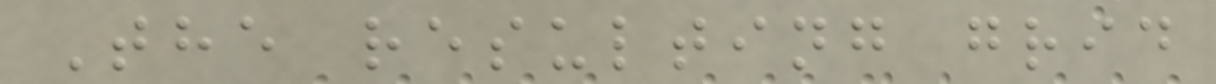The resulting grid
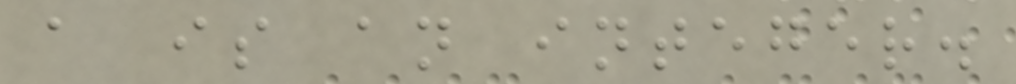a is an integer.
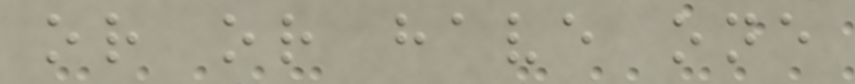or or have one
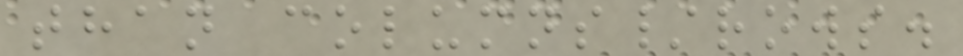than columns/rows.
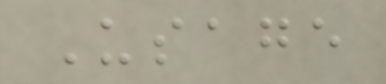Usage
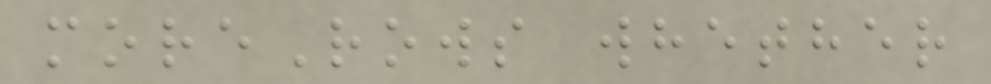moreRows whether
